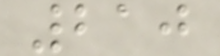210
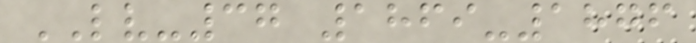LV-37 1869-1876
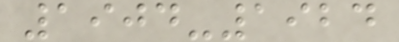1904-1924
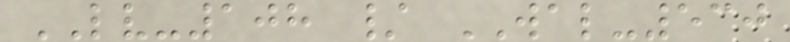LV-108 / WAL-530
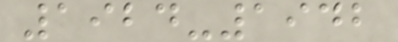1924-1942
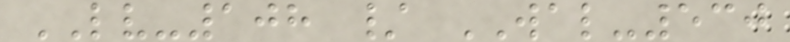LV-108 / WAL-530
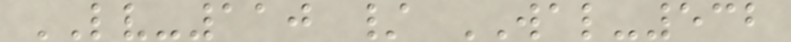LV-110 / WAL-532
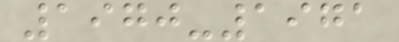1970-1971
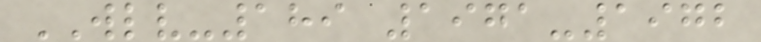WLV-189 1971-1972
